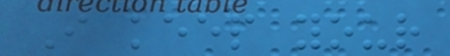I keep your
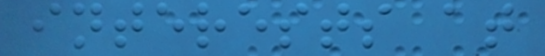interests at
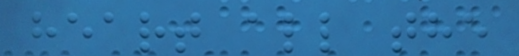heart all the
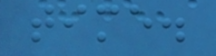time.
